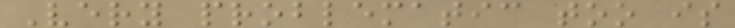Very problematic too is
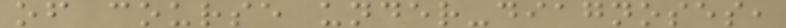of course under-diagnoses,
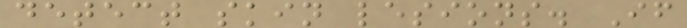detect skin lesions. If
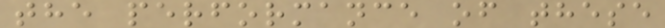the performance of these
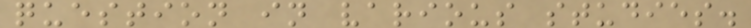question in various studies.
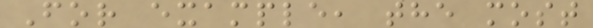For example, the most
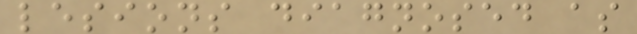lesions diagnosed as
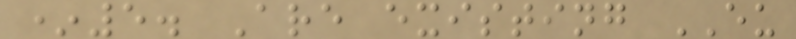*5. Are existing EU
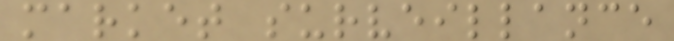market surveillance
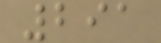291
